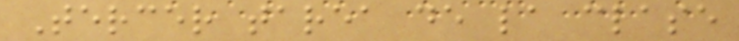Tercer tarea de la clase
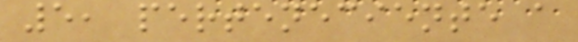5, perteneciente a
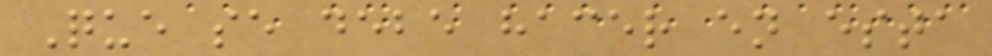Que se debe hacer en esta
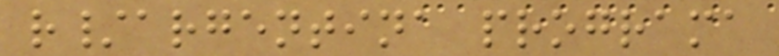r/argentina programa
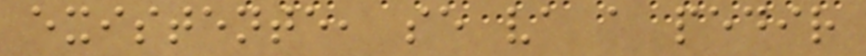existente, se va a pedir
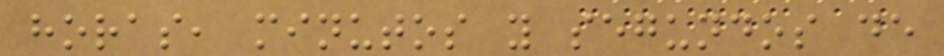horas, minutos y segundos de
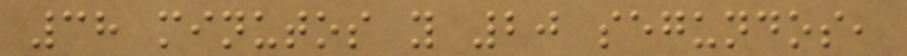38 minutos y 20 segundos,
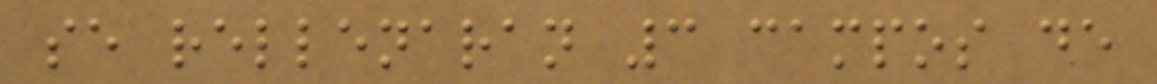se rellenaran 3 campos de
